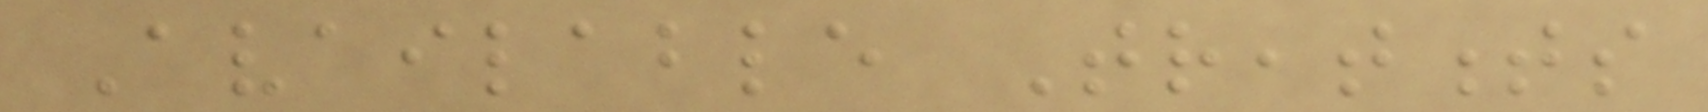Available Treatments
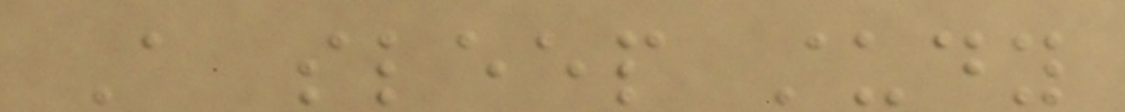A sleep study
